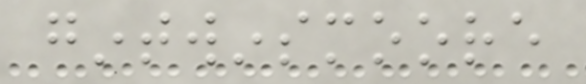gintwinsmoore
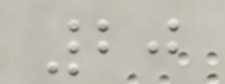20
